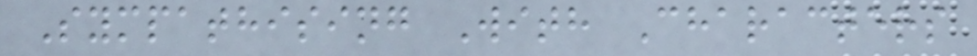Sympathising With Characters
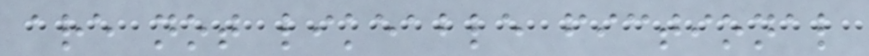are not likeable fictional
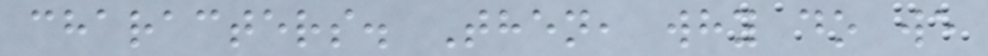characters. Then, why do we
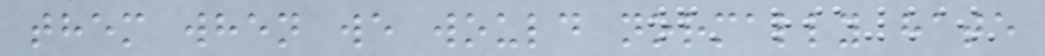them when we would normally hate
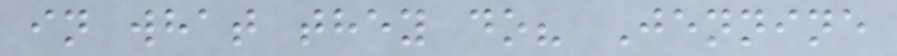in what they do? Jennine
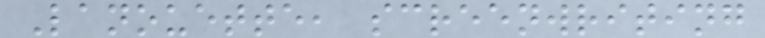Lanouette, screenwriting
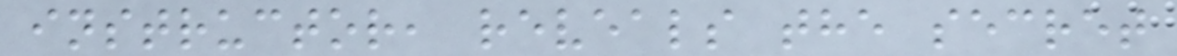instructor, reveals the secret
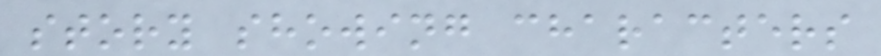story showing characters
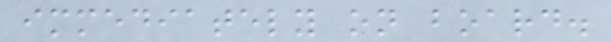immediately on board.
